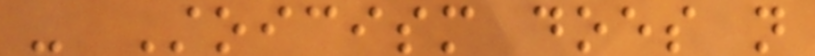- Stoicism does not
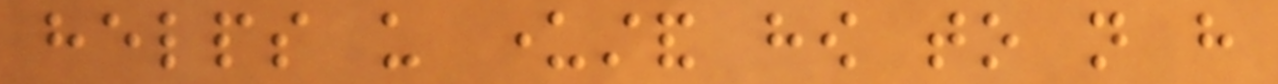helps us understand how to not have
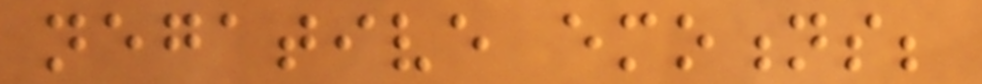negative emotions;
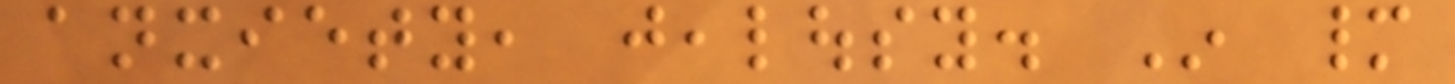anxiety, jealousy. In many
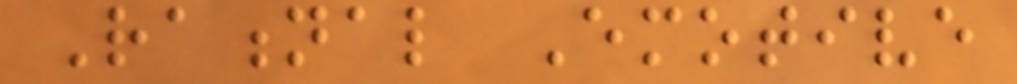Rational Emotive
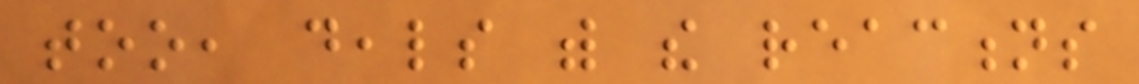too, deals with the reactions
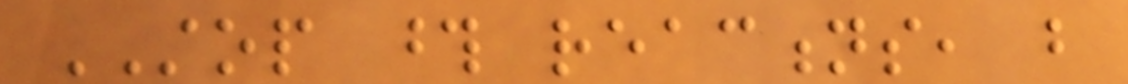STOP those reactions, but
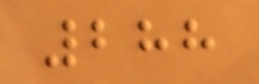288
